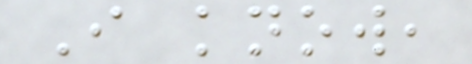I know,
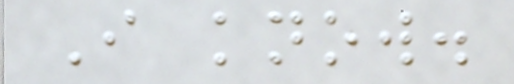I know.
